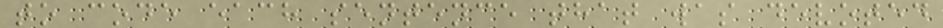to code each sentence that was devoted
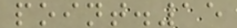point.15
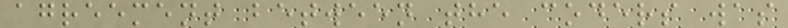agreement between the coders was
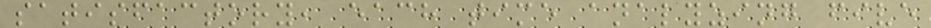satisfactory, each time analyzing five
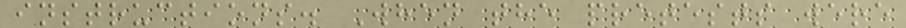instructions. When the pretests were
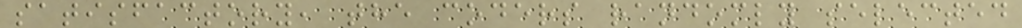satisfactory, the coders randomly selected
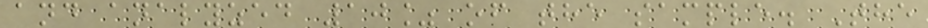and analyzed 10% of the sample. The
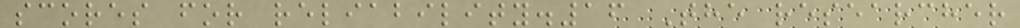scores for reliability.16 The researcher
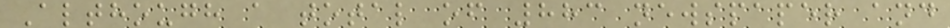Although a total of 883 newspaper and
